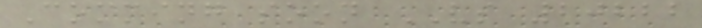Comming soon VS 20222
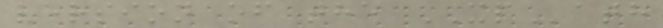version of the XPath
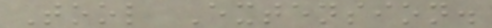Tool Extension.
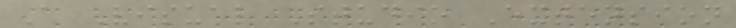A Visual Studio Extension
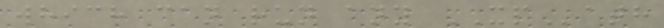which can run any XPath
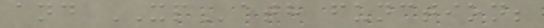and XPath function;
